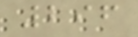296
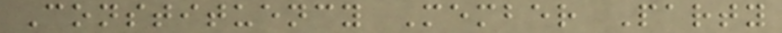Constituency Member Party
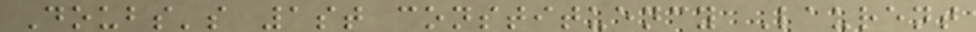Doubs's 1st constituency Laurent
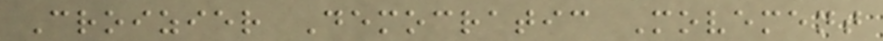Croizier Democratic Movement
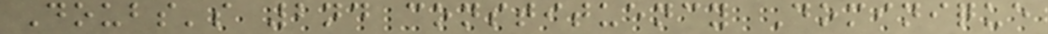Doubs's 2nd constituency Dominique
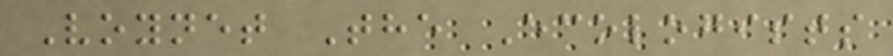Voynet The Ecologists
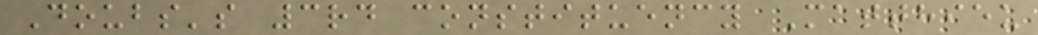Doubs's 3rd constituency Matthieu
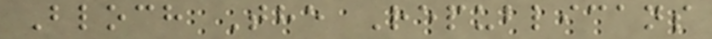Bloch The Republicans
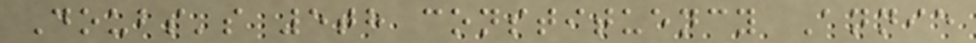Doubs's 5th constituency Annie
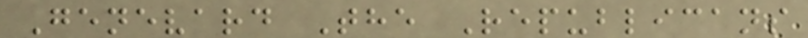Genevard The Republicans
